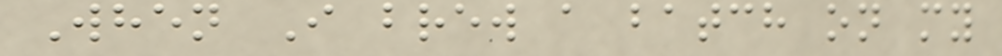When I brew a batch on my
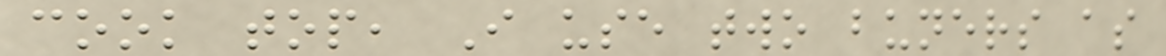cook top, I use two buners as
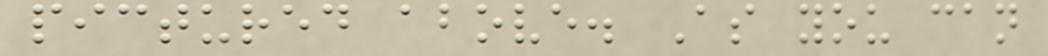pictured above. As you can
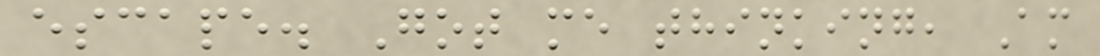escape. Got me thinking, Am
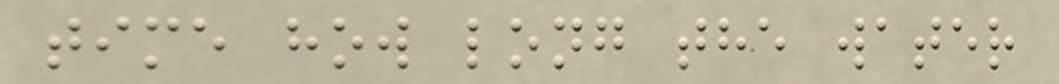time how long the water
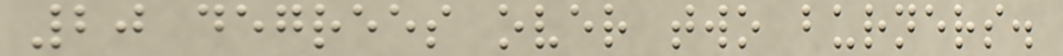20 degrees over two burners.
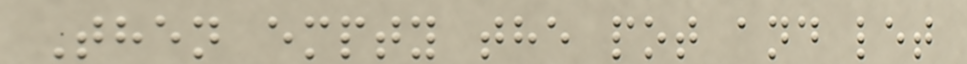Then empty the pot and let
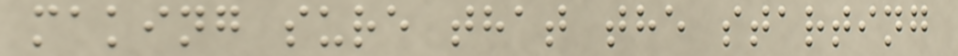making sure that the starting
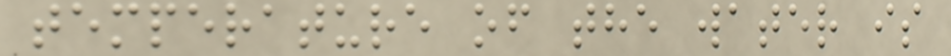temperature of the water is
